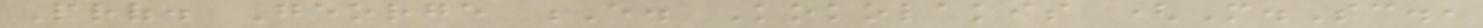Prof. George E. Kokolakis (M.Sc.,
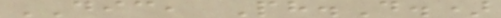DIC, Ph.D.)
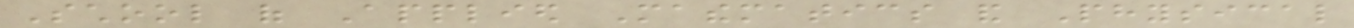School of Applied Mathematics and Physical
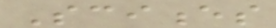Sciences
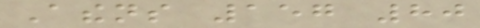Athens 157 80
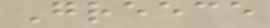Greece
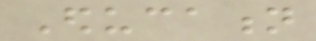Education
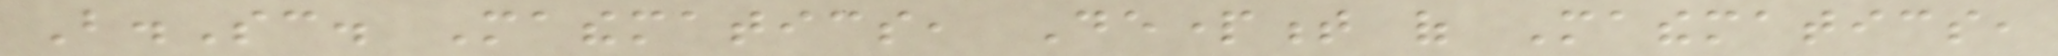B.Sc. Mathematics, Department of Mathematics,
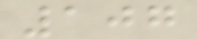107
